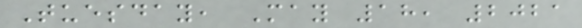Tuesday, May 18, 2021
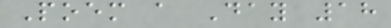Poem a Day 18
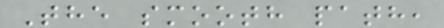The smooth path,
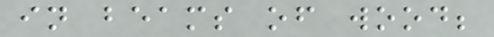in beams of wood;
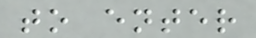to enter
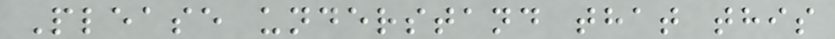Please understand that this
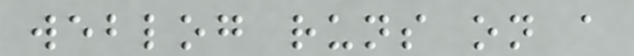weblog runs on a
